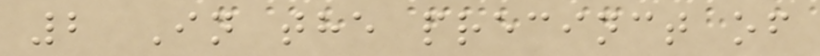2 In the precinct of
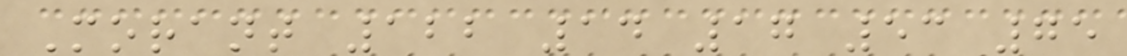Morant 122 14 17 53 75
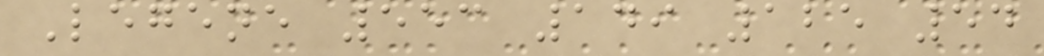Legene 553 149 125 54
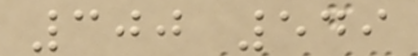300 549
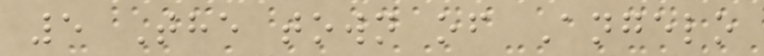5 The town of Angelo
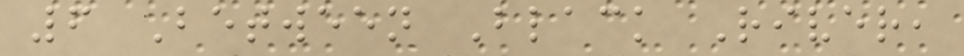6 Between Black River,
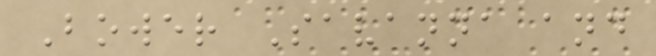Bower Savanna and
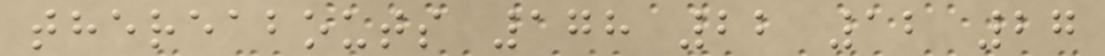thereabouts 178 22 12 27
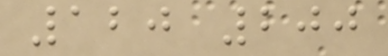120 200
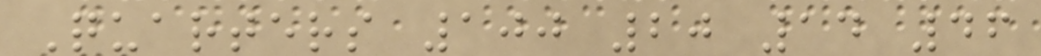Quarters 100 20 14 46
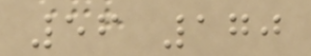56 170
